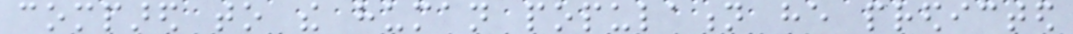compared to the human population he predicted
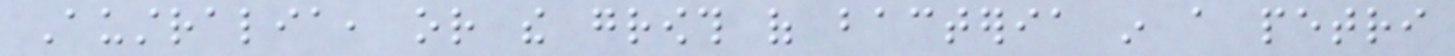Australia, or the growth of bacteria in a petri
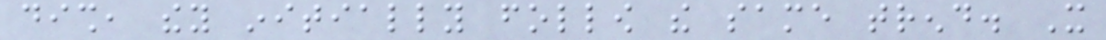dish, they initially follow the same trend. It
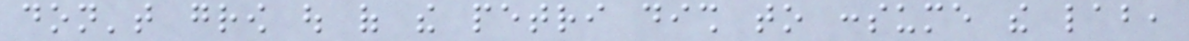don't grow out of the petri dish to consume the lab,
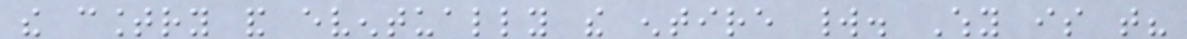the country and eventually the entire world. Why is that?
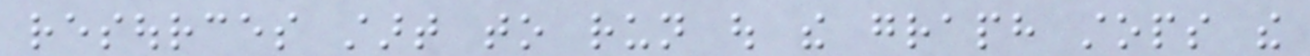resources start to run out the graph stops the
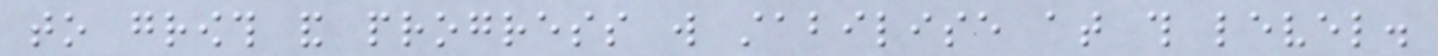to growth and progress will stabilise at this level.
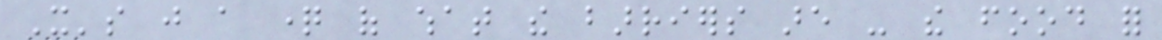It's just a question of what the barriers are - the food for
